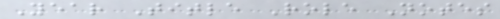Year Title Role Notes
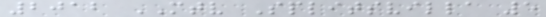2012 MTV Splitsvilla 5
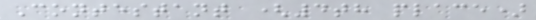Contestant (4th place)
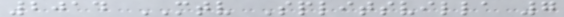2014 MTV Splitsvilla 7
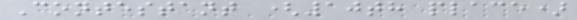Contestant (10th place)
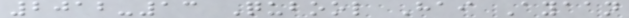2012-13 Qubool Hai Ayaan
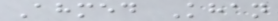Ahmed Khan
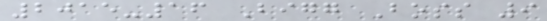2015-16 Bigg Boss 9
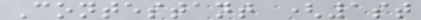Contestant (1st
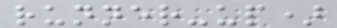runner-up)
